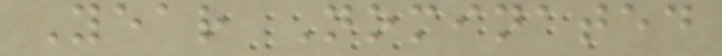Year Nominated
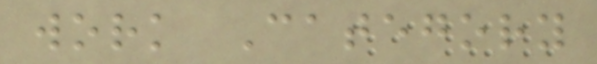work Category
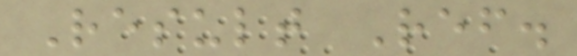Result Ref.
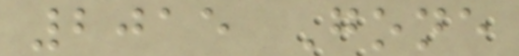2015 Gone
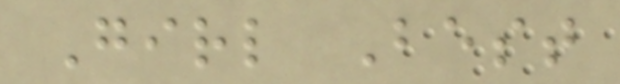Girl Best
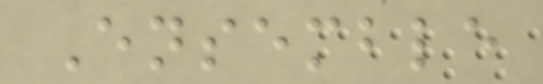Ensemble
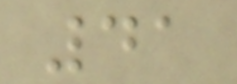41
